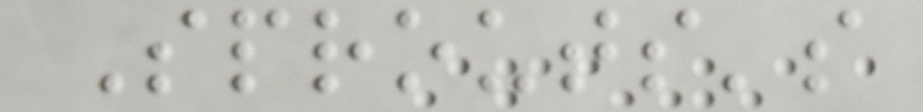Sprouts's
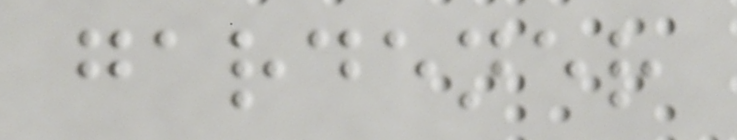gardener
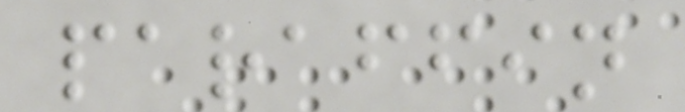paraffin
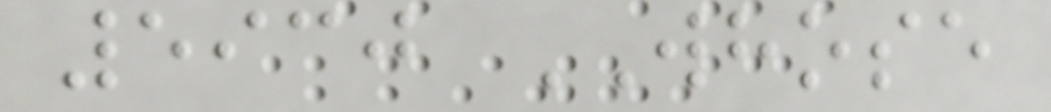5930 WHOSE
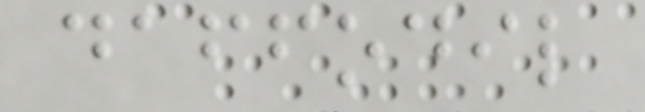daffodil
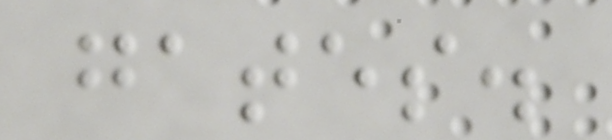gates.
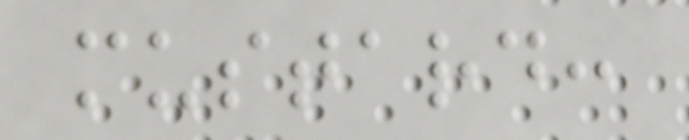mustard:
